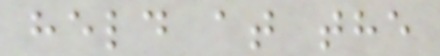held at the
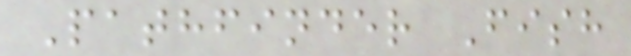Pathfinder Fish
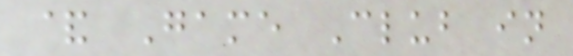& Game Club in
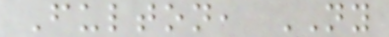Fulton, NY
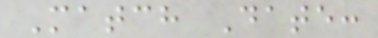Match Date:
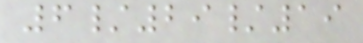6/29/19
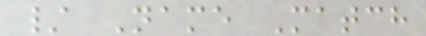/ Name Match
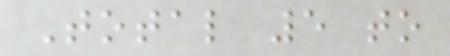Total 5 to
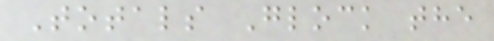Totals Glock the
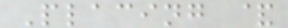Placing &
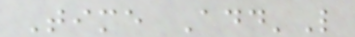Time Add'L
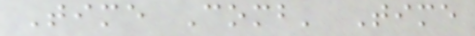Time Comb' Time
